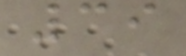39
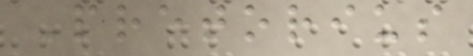Pretorius
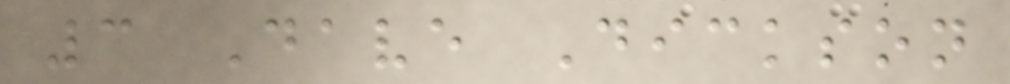3 Dave Dickson
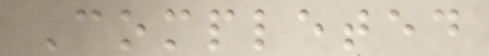Completed
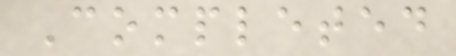Completed
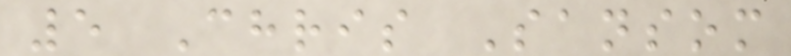5 Chris Sansom
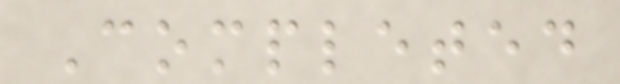Completed
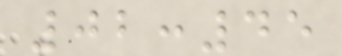02:45
